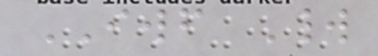IWF World
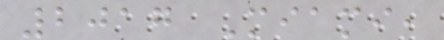2017 Miami,
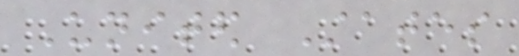United States
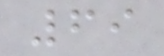69
